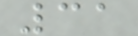31
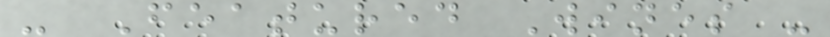- Featured Wines -
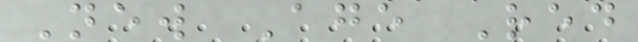New Age Red
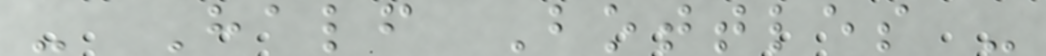- Half Bottles -
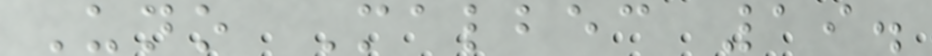Uno Malbec 19.
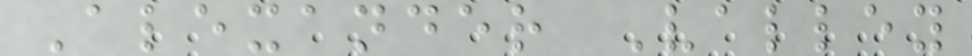Alexander Valley
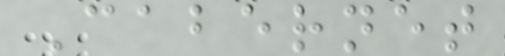Cabernet
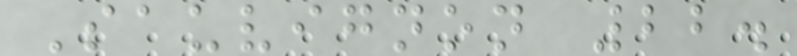Sauvignon 22.
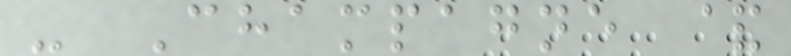- Champagne &
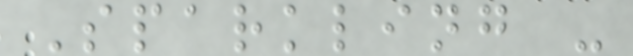Sparkling -
